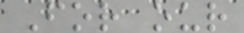For our
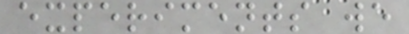experiments we
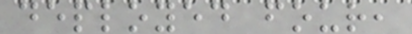deployed four,
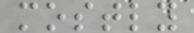mostly
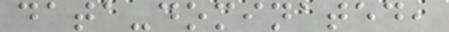data-dominated,
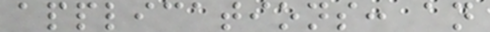applications: an
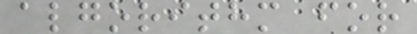algorithm for
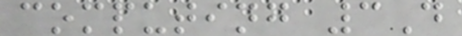computing 3D
